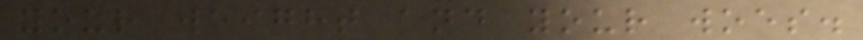your weight and your woes.
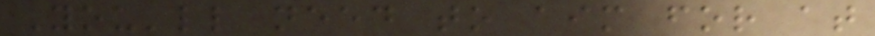You'll need to aim for at
